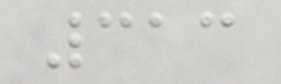313
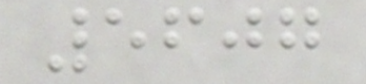5607
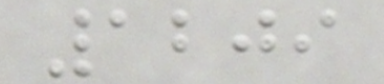1209
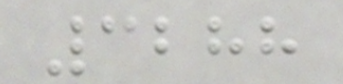3288
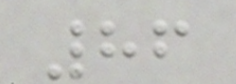86
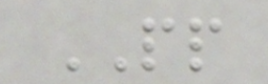PP
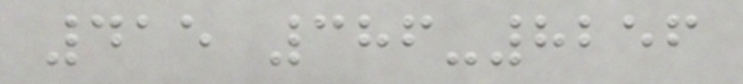415 386-8256
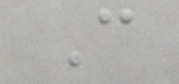C
